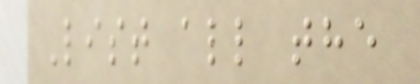List all the
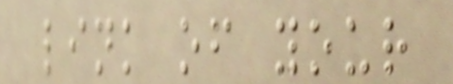link of your
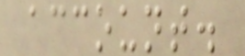account.
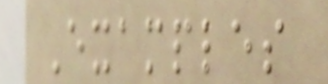Examples
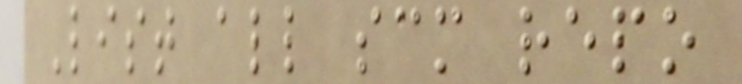List all scm repo
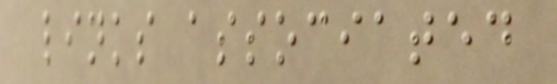links associated
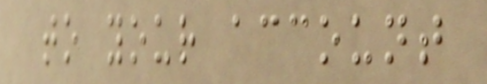to your account
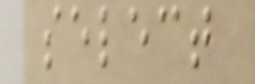select
